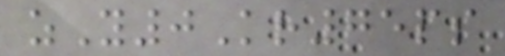zY0Kr75ps
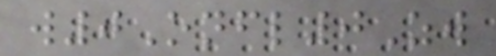w0Onfl0Zw
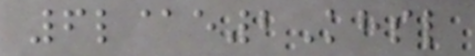6l@e2Khsl
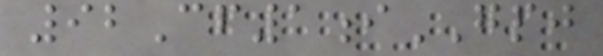92Cf1iGPJ
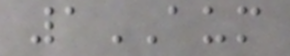1AUM
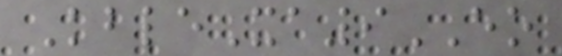KbleXa9EO
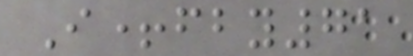I+fby71
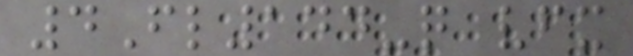4Fl144-q vfx
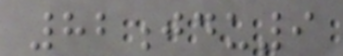82jdu9
